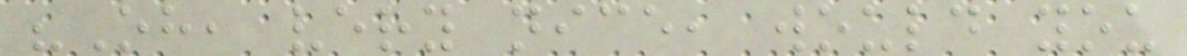"Oh, very nice, would you
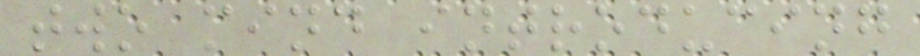two mind introducing
